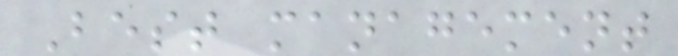Best management
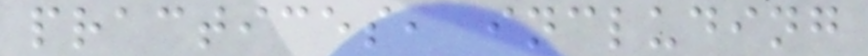practices, including
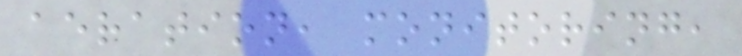aeration, monitoring,
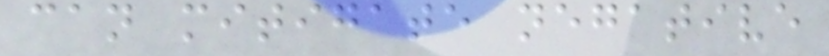can mitigate negative
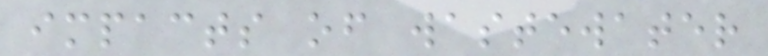impacts of wastewater
